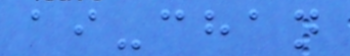ai-chan
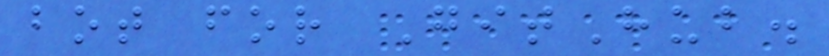bot for GitHub.
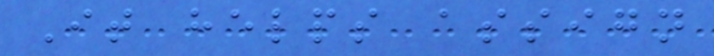It helps assign
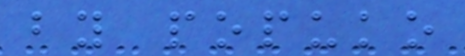by popuko
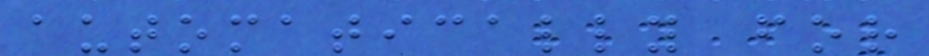automatically for
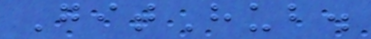GitHub.
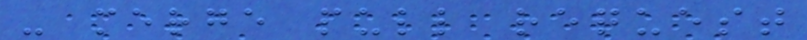- merge pull request
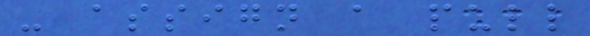- assign a pull
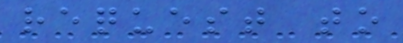request to
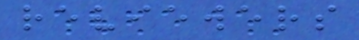reviewers
